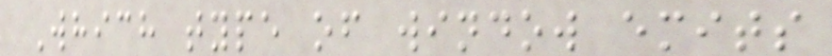Which type of window emits
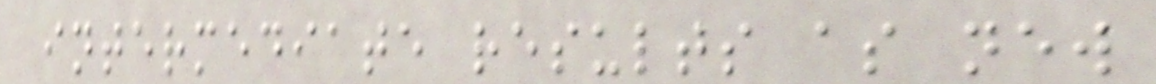intermediate results as new
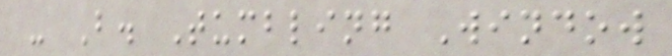- B. Tumbling Window
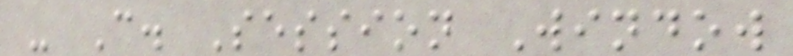- C. Session Window
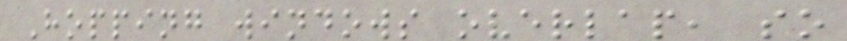Hopping windows overlap, so
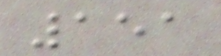151
